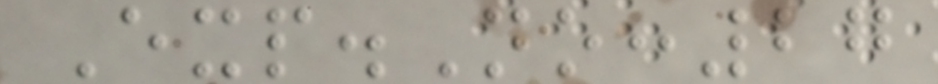Exp.No:27
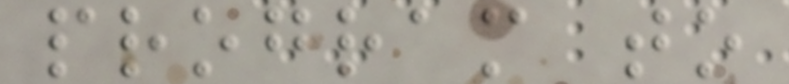program to
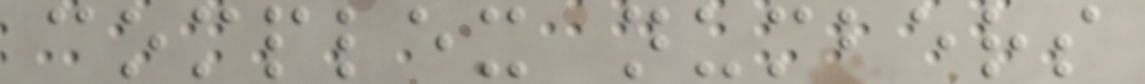complex numbers
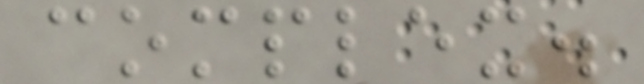complex.
